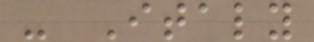- Italy
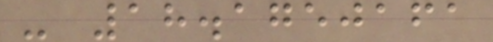- 18.1750161
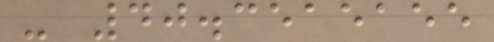- 40.3515155
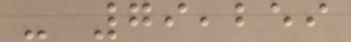- 79,259
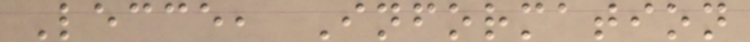Lecce, Information
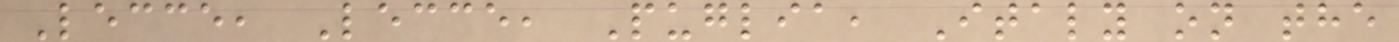Lecce, Lecce, Puglia, Italy on the
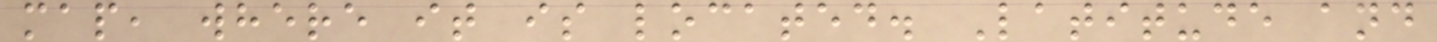map, where it is located. Latitude and
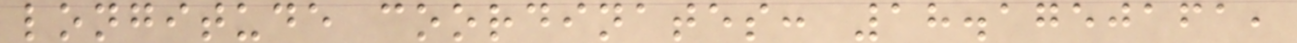longitude coordinates: 18.1750161,
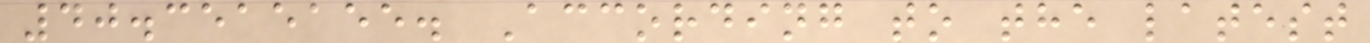40.3515155. According to the latest
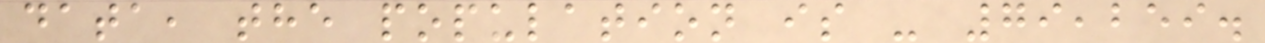data, the population is - 79,259.
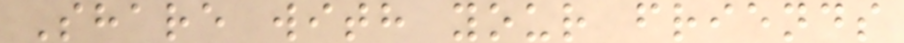Share with your friends
